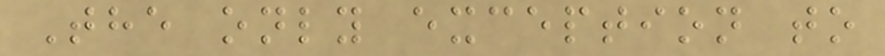The only exception to
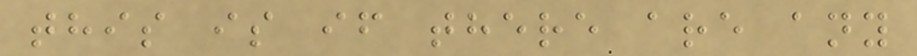this is if there are any
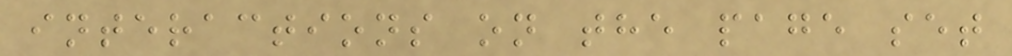interactions on the page set
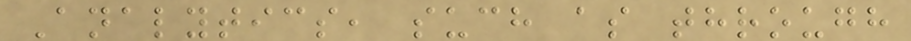Analytics, such as through
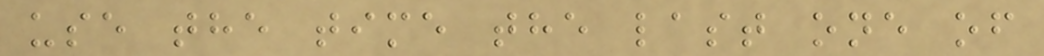use the time the last one of
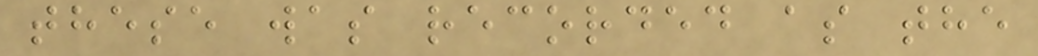these was recorded as the
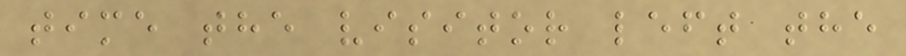time the visitor left the
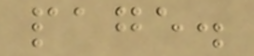page.
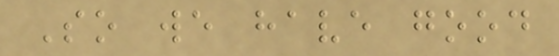So we have good
